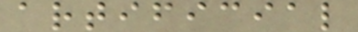artificial
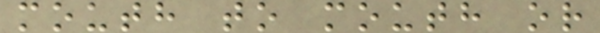mouth to mouth or
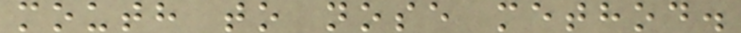mouth to nose method.
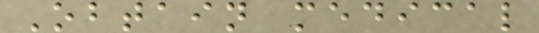Obtain medical
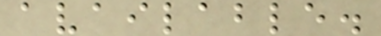available.
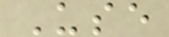Use
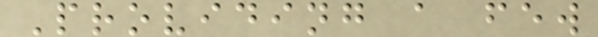Providing a few
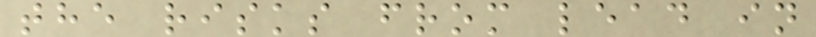the risks from lead in
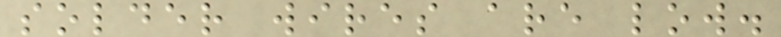solder wires are low.
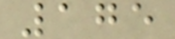175
